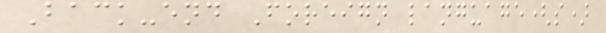Back-end Foreign language(s)
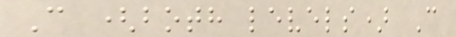C (both levels) C
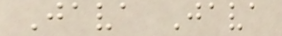Java Java
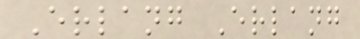Erlang Erlang
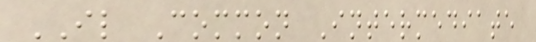IL Common Intermediate
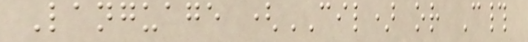Language (CIL) or C#
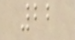22
